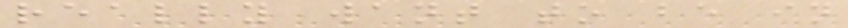really want to be in
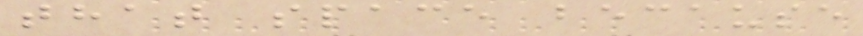that space because
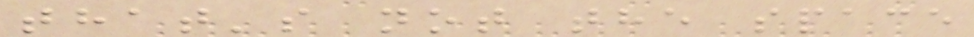that's not the space
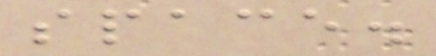space.
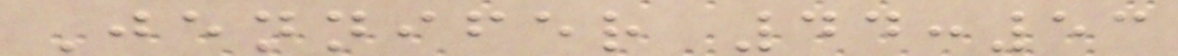Jennifer 44:53
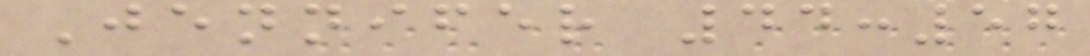Jennifer 44:57
